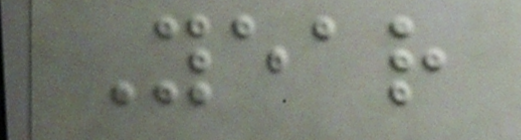Year
